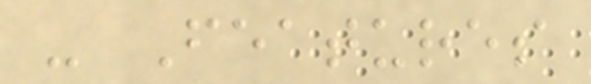- Features
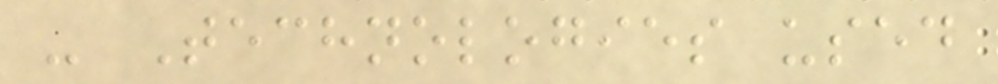- Technologies used
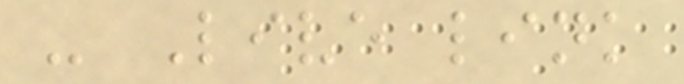- Live link
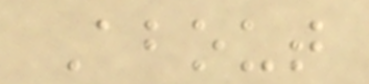About
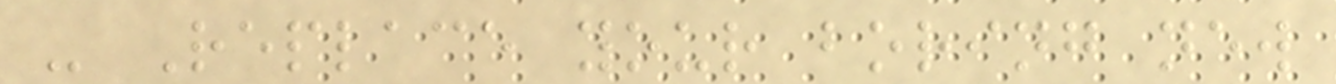- Replace your boring new
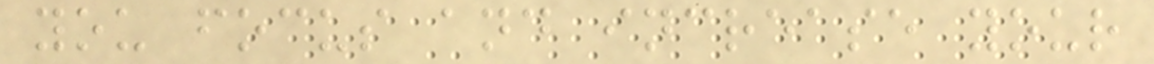you focus and increase your
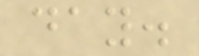day.
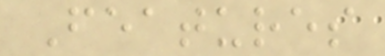Features
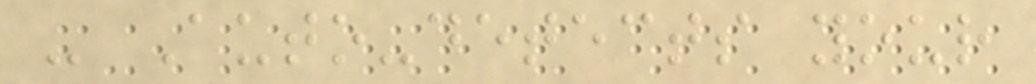- Auto-detects your
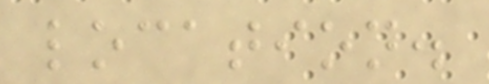location.
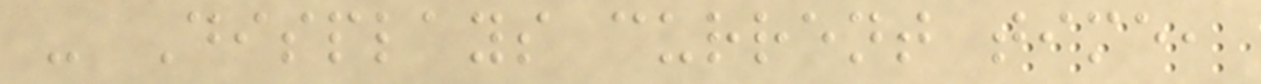- Displays current time,
